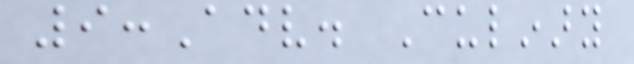9:Adv. Culinary
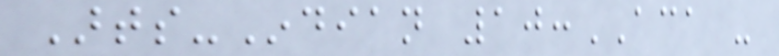Arts-Indian 10:ACA -
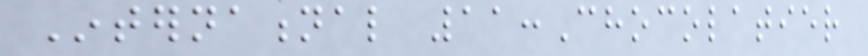International 11:Chocolatier
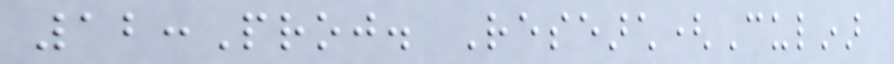12:Proj. Research(Culinar
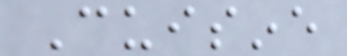Cuisine
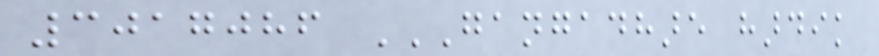3017086 GANGADHARE HARDIK
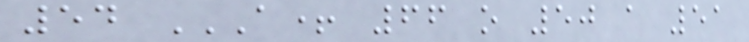54 A+ 66 O 50 A 51
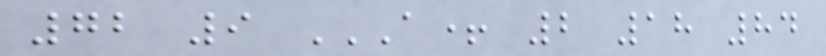72 9 A+ 2 18 84
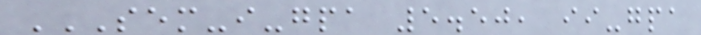SEM-I-GPA 5.50, II-GPA
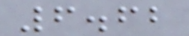6.62
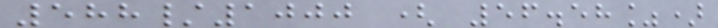588/1000 ( 56.58%)
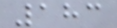183
